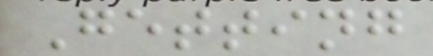Getting
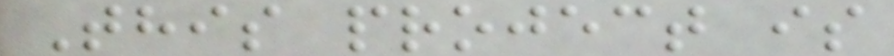This project is
